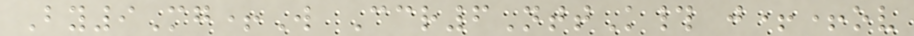By9Mg+W Ccr6NttK# j++ov
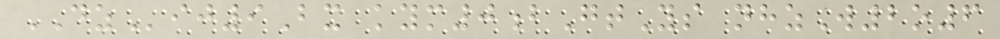DZij9Bx kym0bGtYs nhzW2o6
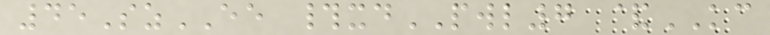45SzEE #xdPWL7 &KC
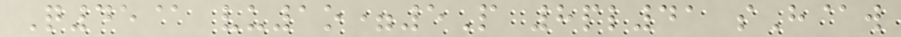Q45@ vu1o=5P 8pl41 sH@w
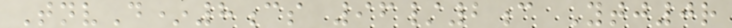TnvD*8cs 96/2c Ytj0r
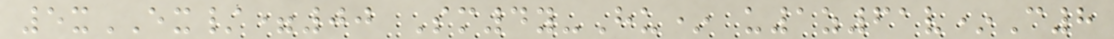5xEX/=00 Sm4y-Hu* u1z61v*C8
